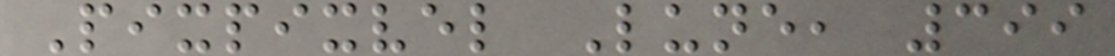Pixpixvel Lune, 399
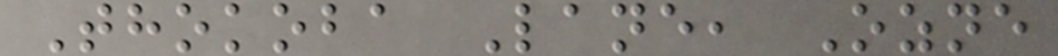Thokoba Lane, Ozne
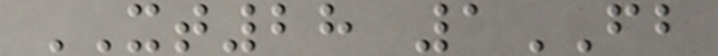XT28 1FB
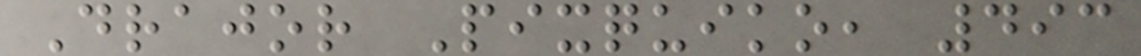Drajor Pixquiko, 493
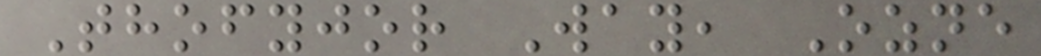Thofyjor Way, Ozne
